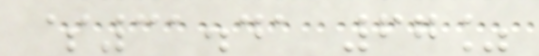$31.41 67%
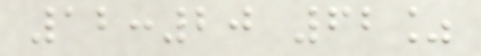12:20 62%
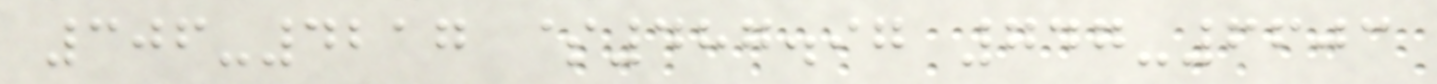306-4217 $487.97 747-6603
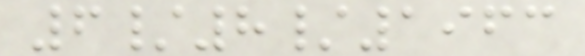6/8/1963
